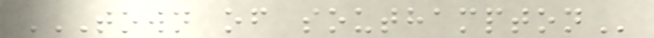TOWN OF SOUTHAMPTON
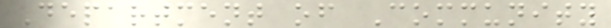Department of Community
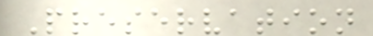Preservation
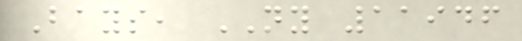Bays, NY 11946
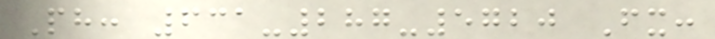Ph: 631-287-5720 Fx:
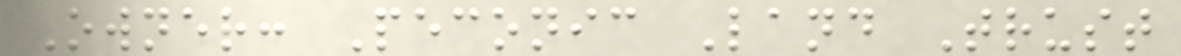Owner: Peconic Land Trust
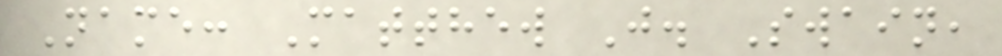Name: Matthew J. Swain,
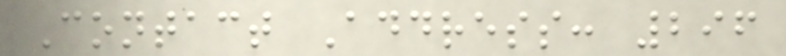Contact Address: 296
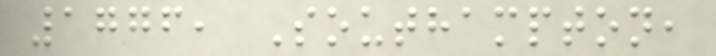1776, Southampton,
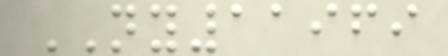NY11969
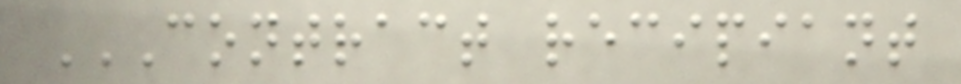CONTRACT RECIPIANT
